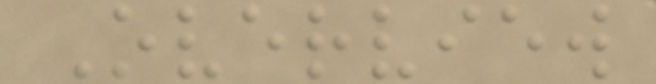Overview
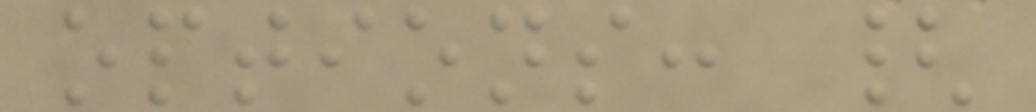options: {
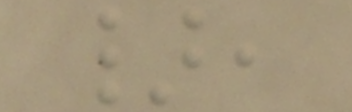},
